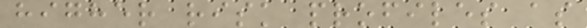higher risk profiles as
